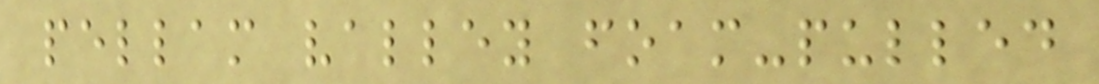pellam valley foam-pulled
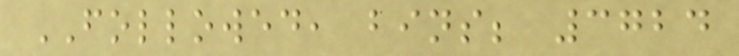FOLLOWED, bins; 3724
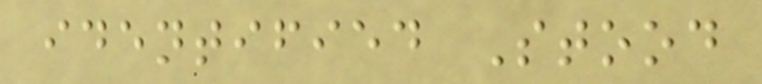identified Stood
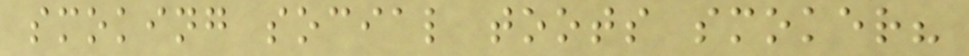smoking social toots smoker?
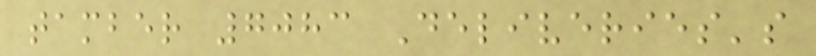tamber 7083 Deliveries's
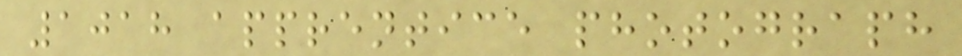1018 apprentice photograph
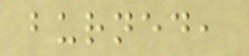burned,
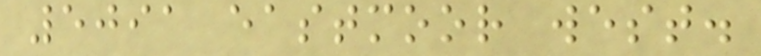5091 eastmoor west.
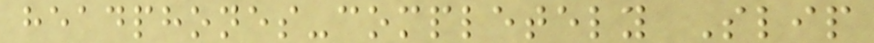headphones-completely Slip
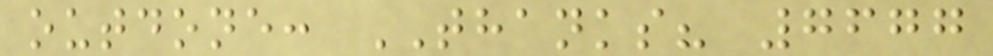outdone: THANKS? 7677
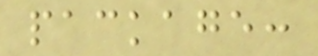package:
